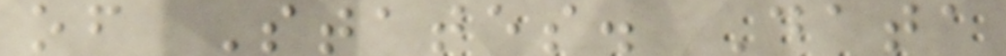of States. Data
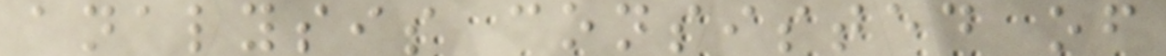analysis consisted of
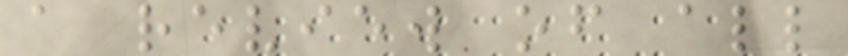a review of all
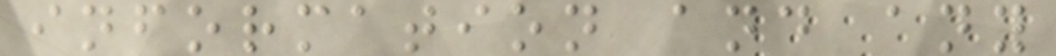information and any
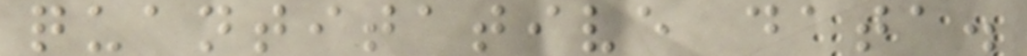quantitative data.
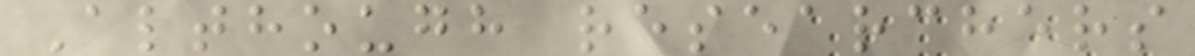Although researchers
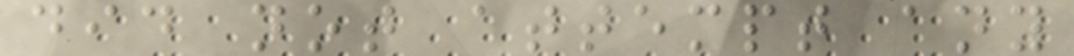did not attempt any
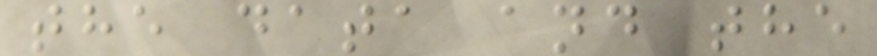the data and the
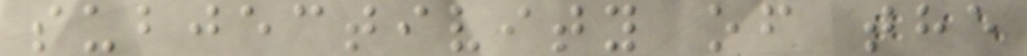subjectivity of the
